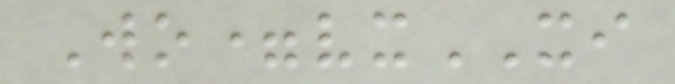Wo=vxXI
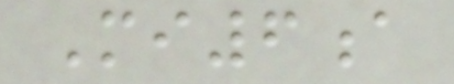Mi6a
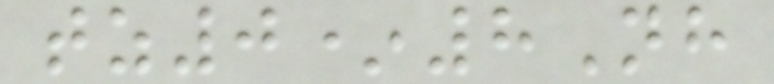tz0*8Nh
